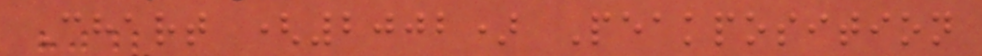Chart (2002) Peakposition
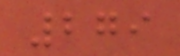279
